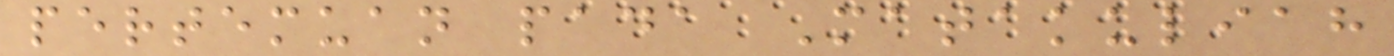pertemuan pada Matakuliah
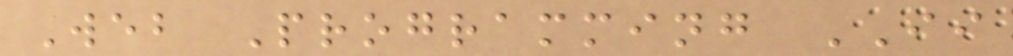Web Programming II
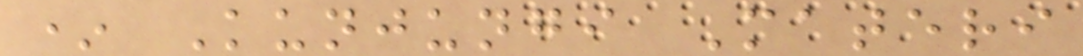* Kunjungi Materi
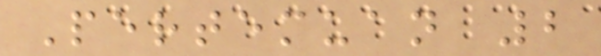Pertemuan 2
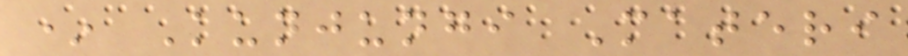* Kunjungi Materi
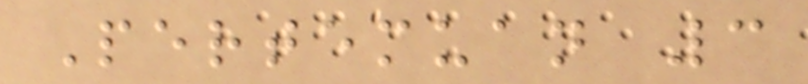Pertemuan 3
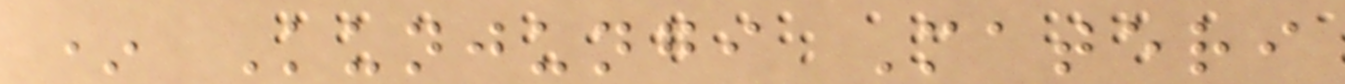* Kunjungi Materi
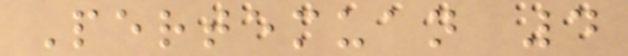Pertemuan 4
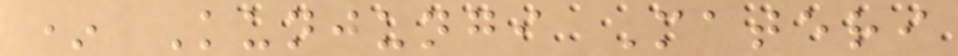* Kunjungi Materi
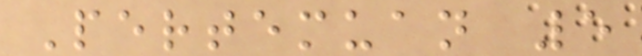Pertemuan 5
